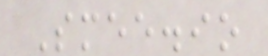Smee.io
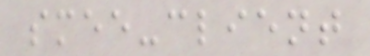smee-client
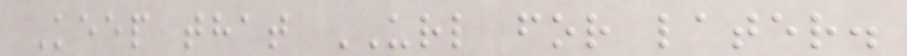Keep that URL for later.
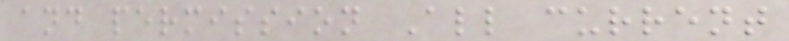and permission All current
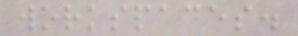workspaces.
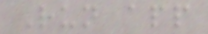Run app
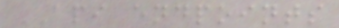API endpoints
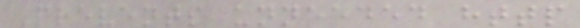Prevents unneeded http
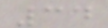34
